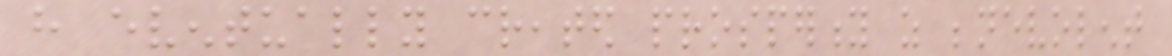have eventually created prosperity as benevolent
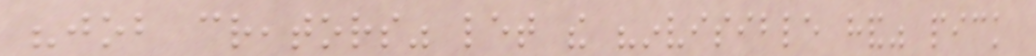"job creators" let the "invisible hand" pick
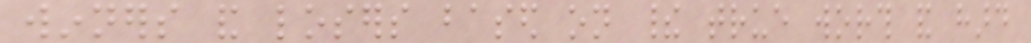winners and losers based on their true worth and hard
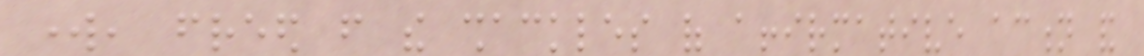work, freed from the shackles of affirmative action and
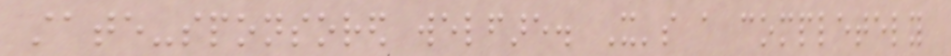state-sponsored welfare. It's a completely
